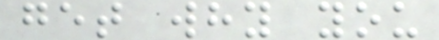get why you
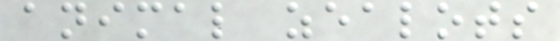animal zealots
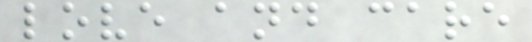love and care
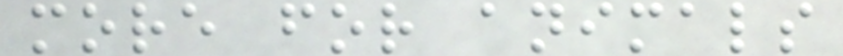more for animals
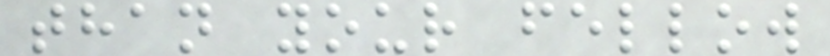than your fellow
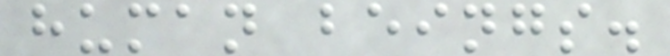human beings.
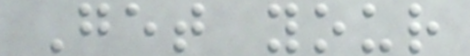Get your
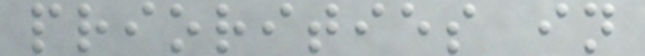priorities in
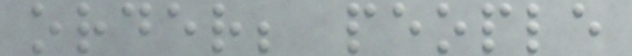order; people
